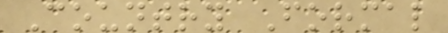Country Formal
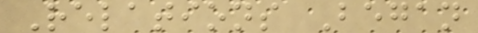Relations Began
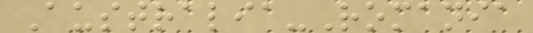Australia-Romania
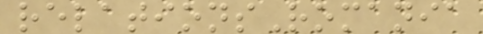relationsRomania
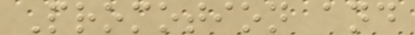Promotion and
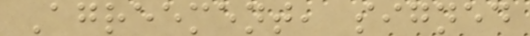Agreement, signed
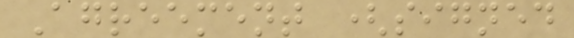Agreement (signed
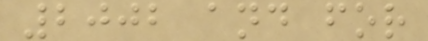2002 and for
